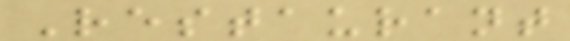Restaurant
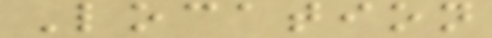Location
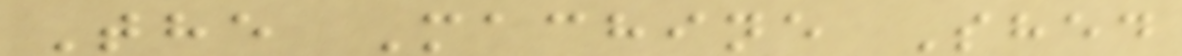The Machine Shed
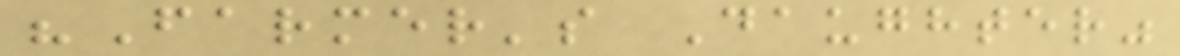"Farmer's Daughter"
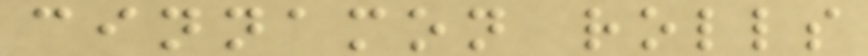cinnamon rolls
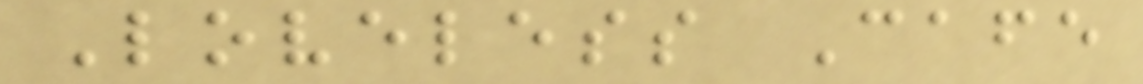Loveless Cafe
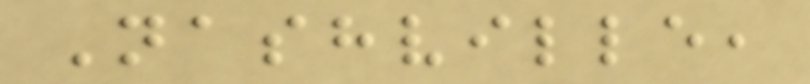Nashville,
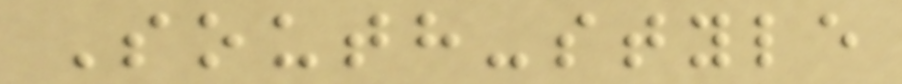South-style
